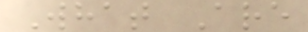What Are
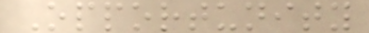Opportunity
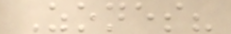Zones?
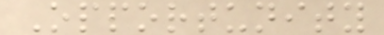Opportunity
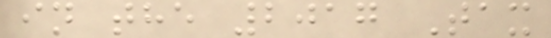in the 2017 Tax
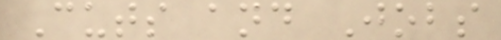Cuts and Jobs
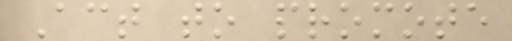Act to promote
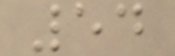54
